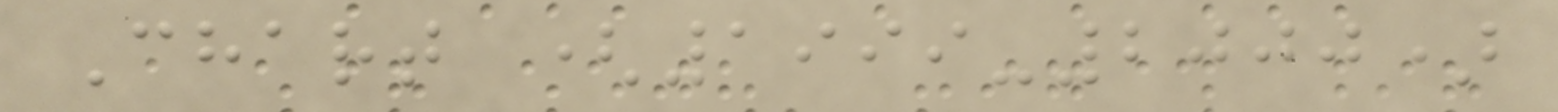Chart (1999-2000)
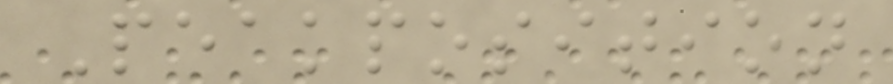Peakposition
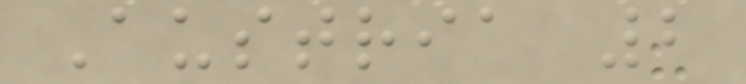Austria 2
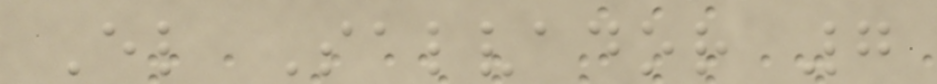El Salvador 7
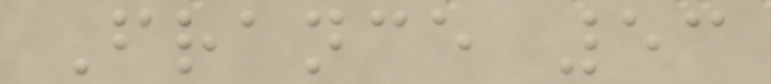France 53
